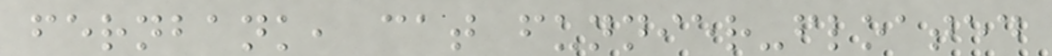fernbank, cat funnier-floated
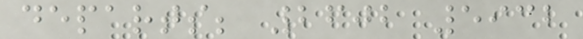departs; 2602 5932
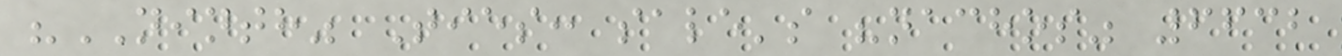"NINTH" Ties: sale's "nachos" 6632
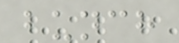bunch
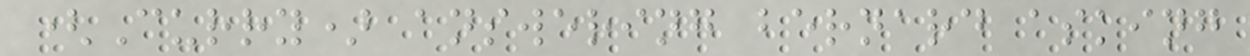(Curry) answering bernard asking
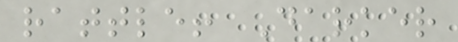rattle! Darker
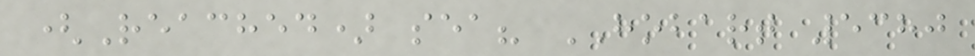(Reached) sea? HOBART 5380
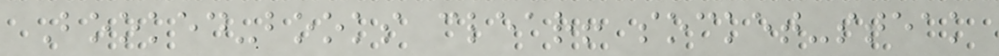Booked-books clear! socket-steak
